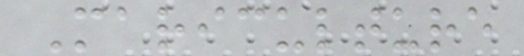Mariculture
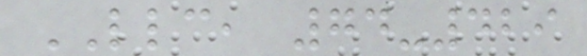LLC, 74-429
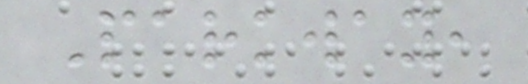Parkway,
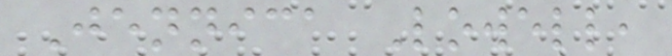Jennica Lowell,
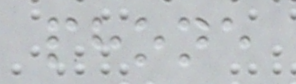phone
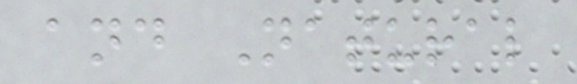and Natural
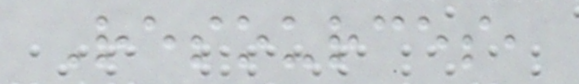Resources,
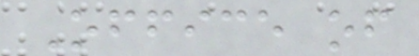Office of
